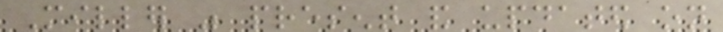Miller was present and updated on
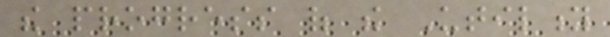the progress of the Utility
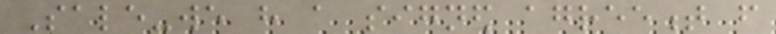Sale-we have a signed agreement from
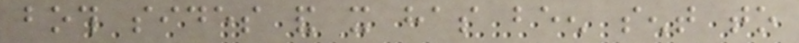both sides and it has been sent to
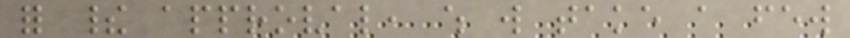for their approval, which will take a few
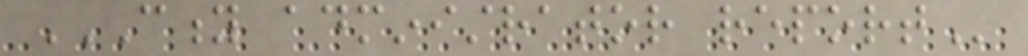CITY ADMINISTRATOR REPORT
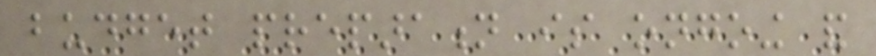budget preparation is ongoing and
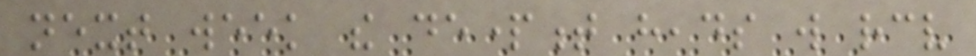next week the department heads will receive
